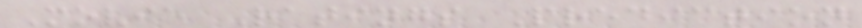Movie Ratings Prediction
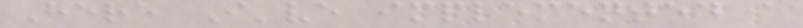Here I've implemented a
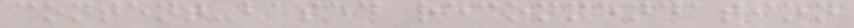content-based recommendation
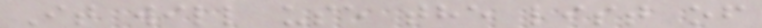It will use the list of
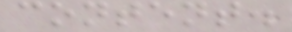content.
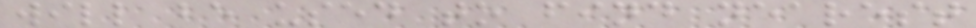will be used to find nearest
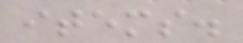items.
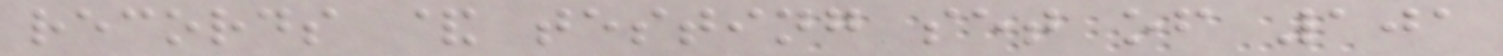records & testing set of 101
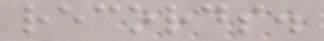records.
